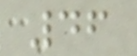46
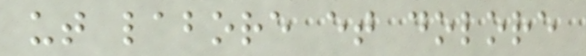ut labore et dolore
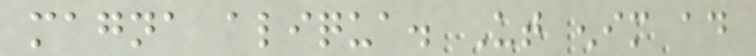magna aliqua. Ut enim ad
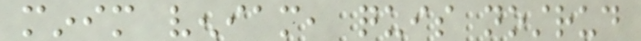minim veniam, quis nostrud
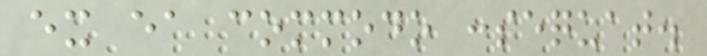ex ea commodo consequat.
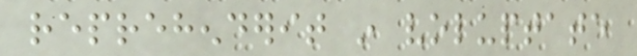reprehenderit in voluptate
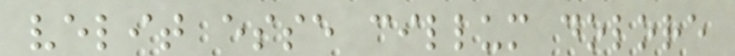velit esse cillum dolore
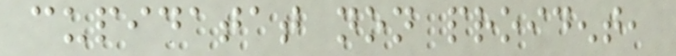cupidatat non proident,
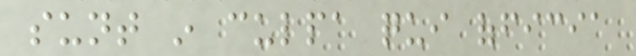sunt in culpa qui officia
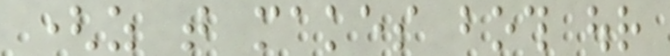(as that makes both our
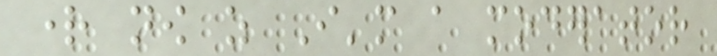right now as I'm a moderator
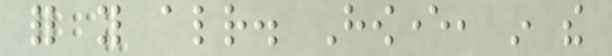for you already. However, in the
